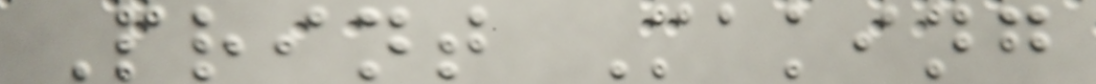Print Making
